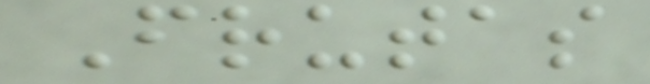Frutas
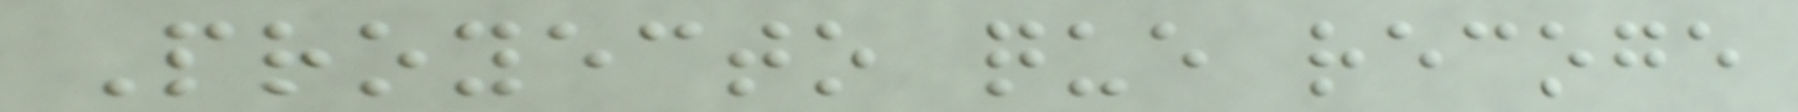Proyecto que recoge
